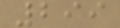299
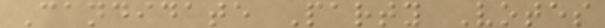Candidate Party Votes
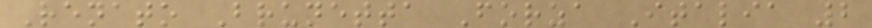Renato Brunetta Forza Italia 2
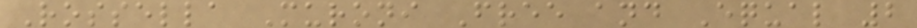Rossella Muroni Free and Equal 2
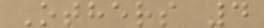Others 4
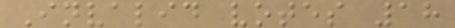Invalid votes 18
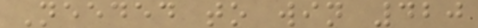Needed to win 420
